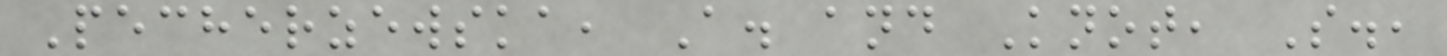Pecherzewska, A. and Knot, S.,
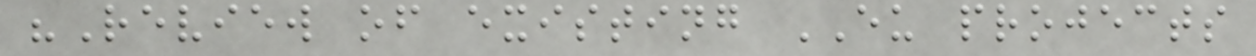"Review of existing EU projects
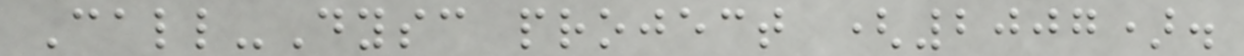Call-Dysc project (2007).
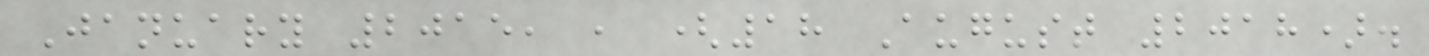January 2015, , (18 August 2018).
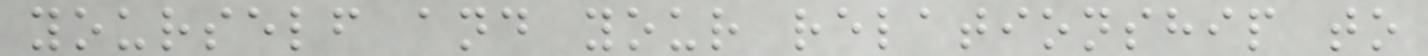yourself and your relationship to
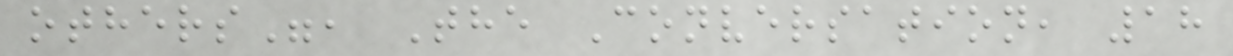others", The Conversation, 18
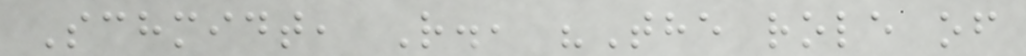Schmidt, R., "The role of
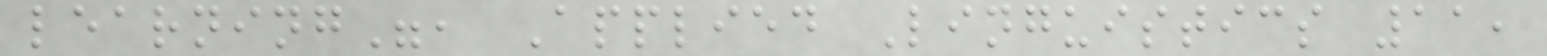learning", Applied Linguistics 11,
